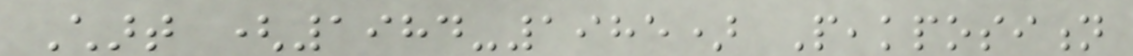Chart (1984-1985) Peakposition
